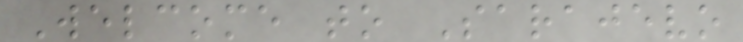Welcome to Sarajevo
